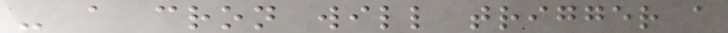- a cron will trigger a
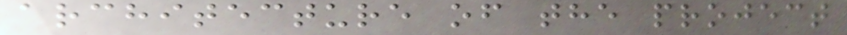architecture of the project
